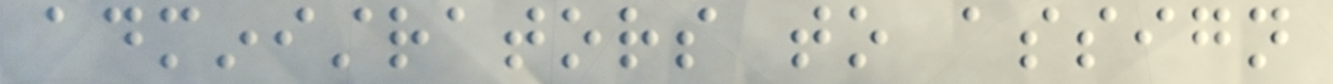administrators to assign
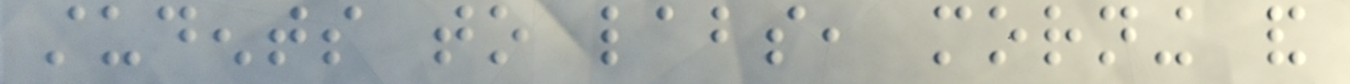students to labs, morning and
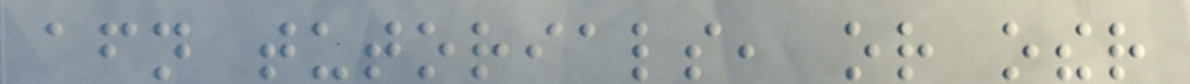afternoon tutorials, or other
